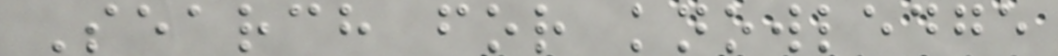Search for knowledge
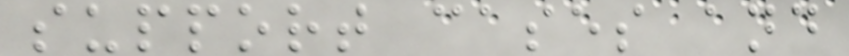support cases and
